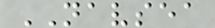NAVSEA
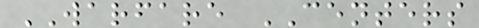WARFARE CENTERS
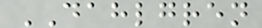DAHLGREN
